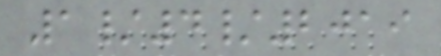1/4/2019
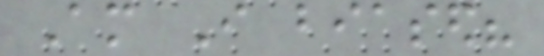Am I biased?
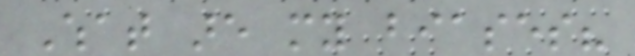What are my biases?
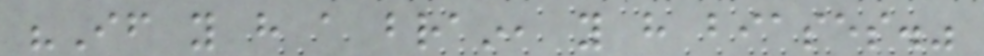"If you have a brain, you have biases."
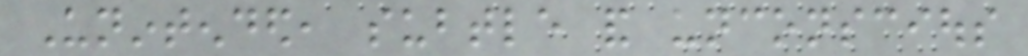Unintended, subtle and unconscious
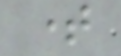time
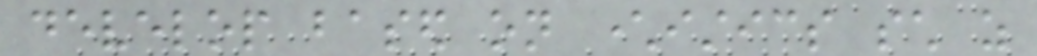develop based on characteristics such as
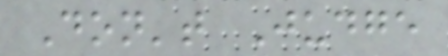Don't Judge
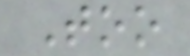Too
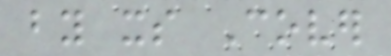by its Cover
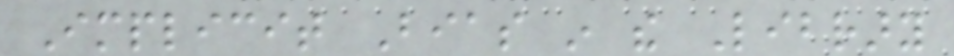Implicit Bias in the Library
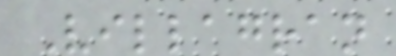Villagran
